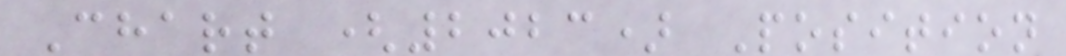Chart (2023) Position
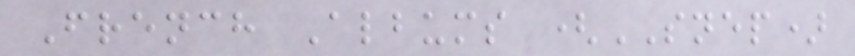French Albums (SNEP)
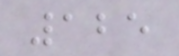125
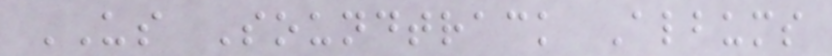US Soundtrack Albums
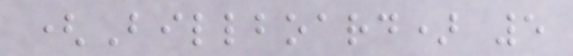(Billboard) 5
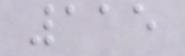115
